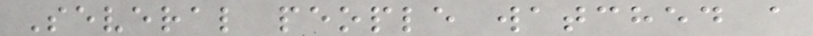Several people watched a
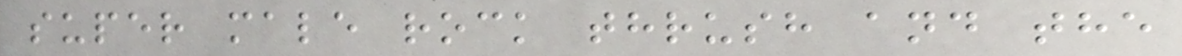super male rock thrush and the
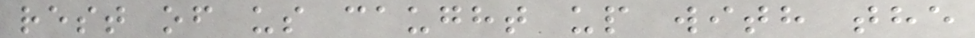rest of us caught up with the
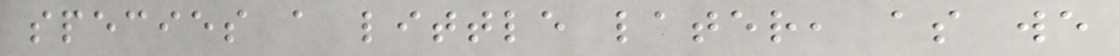species a little later, as we
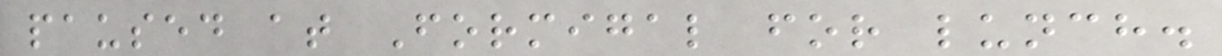paused at Formigal for lunch.
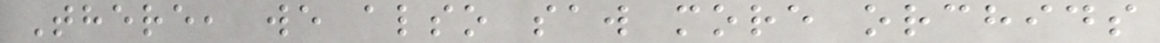There, we also saw more orchids
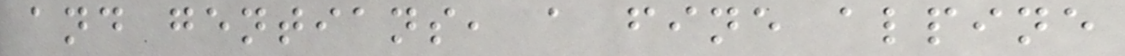and gentians, a fine alpine
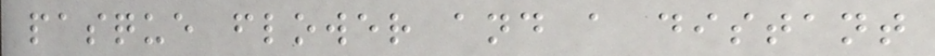pasque flower and a distant
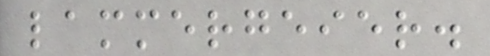lammergeier.
